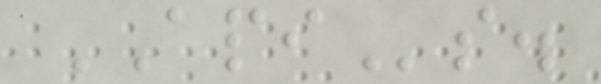APIs.
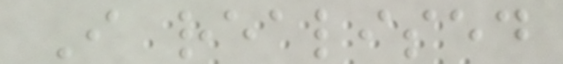I realised
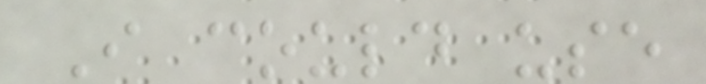I could use
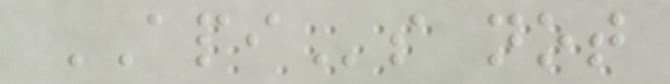APIs not
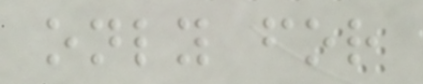only for
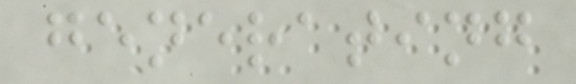generating
